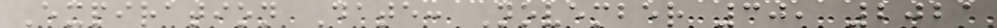Expiration Date: November 30, 2021
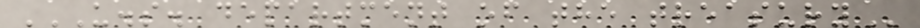U.S. DEPARTMENT OF THE TREASURY
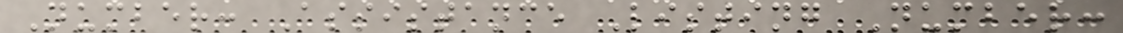Number: Assistance Listing Number:
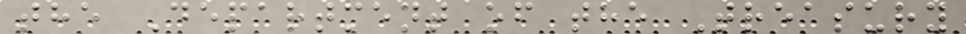the Department of the Treasury
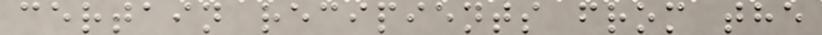certain recipients from the
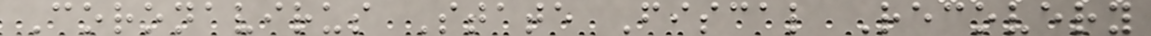Coronavirus State Fiscal Recovery
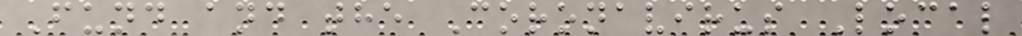Fund and the Coronavirus Local
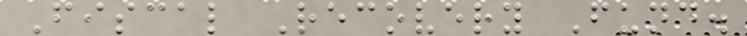Fiscal Recovery Fund.
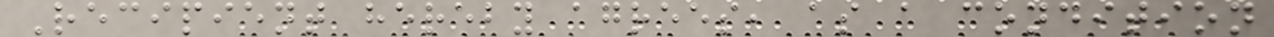Recipient hereby agrees, as a condition
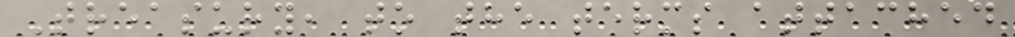Treasury, to the terms attached
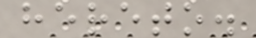hereto.
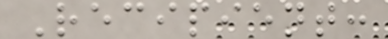Recipient:
